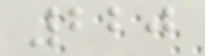220
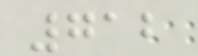712
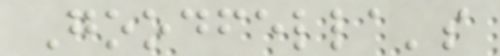Goodfella's
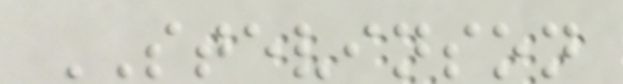STEVINSON
